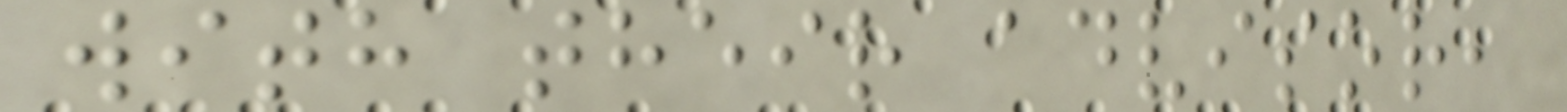with their advisor,
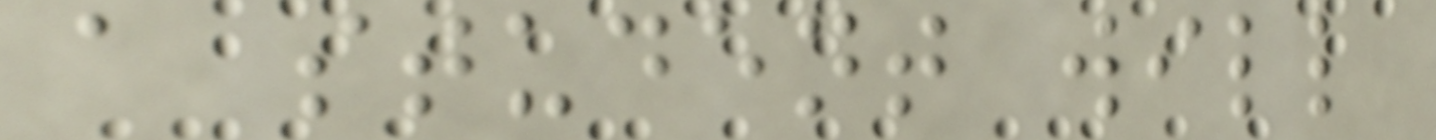a student will
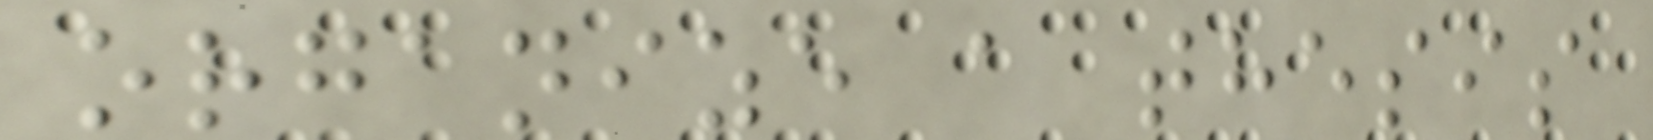organize a thesis
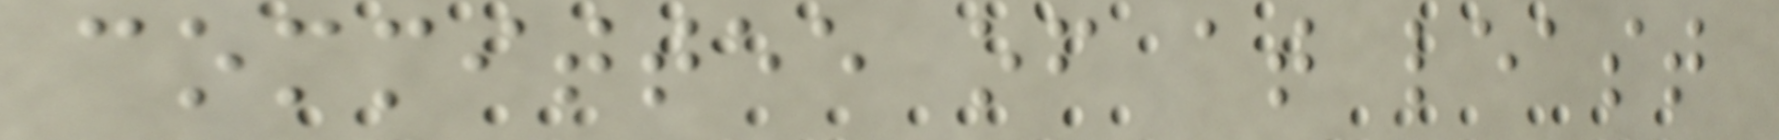committee of at least
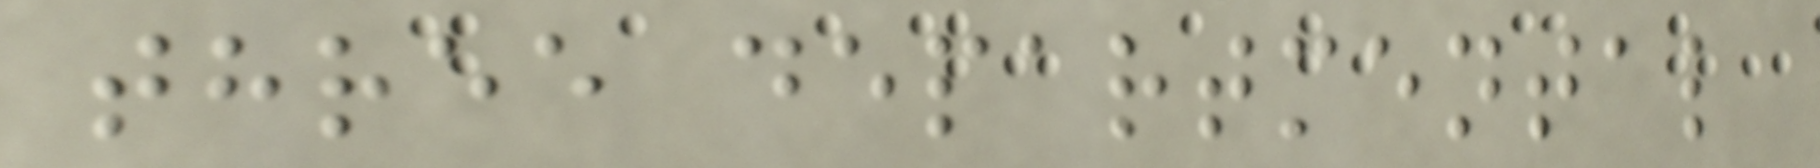three departmental
